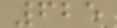625
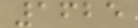1625
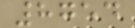8754
